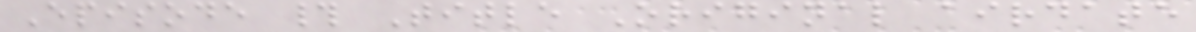Episode # Title Original airdate
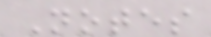Notes
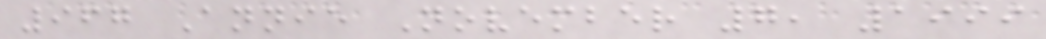967 Annie November 7, 1999
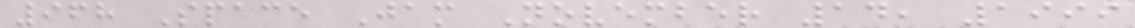968 Space Jam November 14, 1999
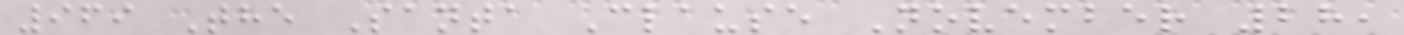969 The Santa Clause November 28,
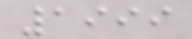1999
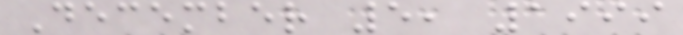December 5, 1999
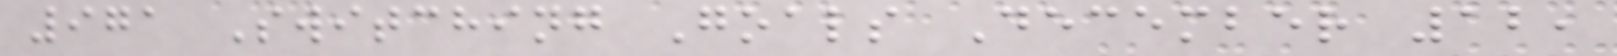971 Switching Goals December 12,
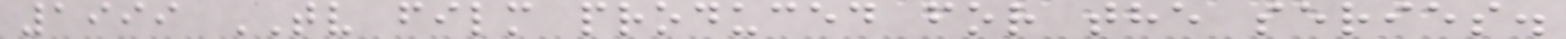1999 TV film produced for the series.
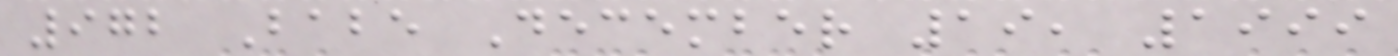972 Babe December 19, 1999
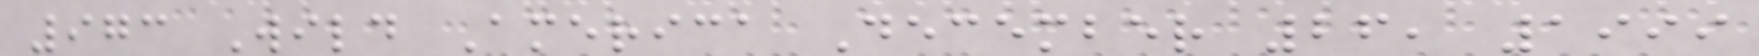973 Wild America December 26, 1999
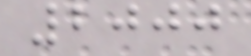2000
